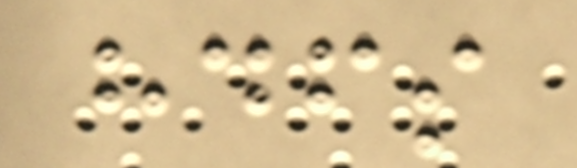hdfs
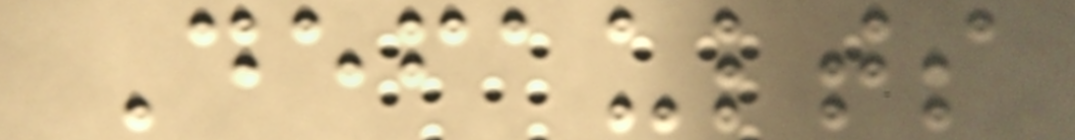Defaults
